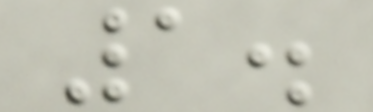1.
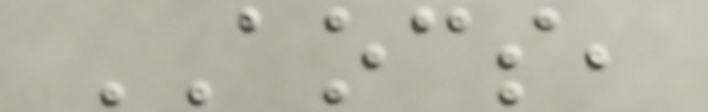AOCS,
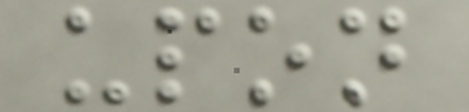upon
